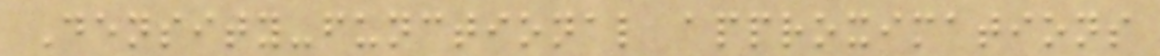Density-functional approximations
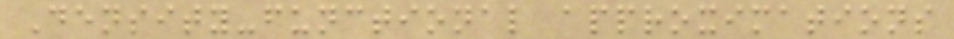Density-functional approximations
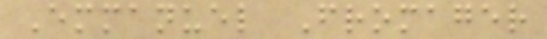Emmanuel Fromager
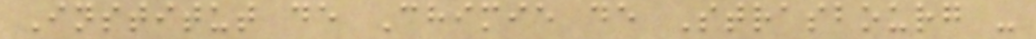Institut de Chimie de Strasbourg -
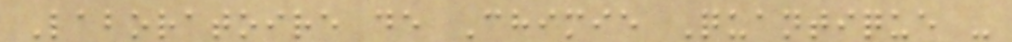Laboratoire de Chimie Quantique -
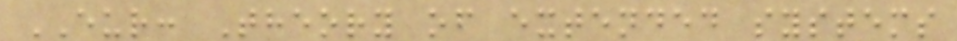EUR: Theory of extended systems
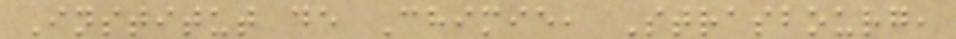Institut de Chimie, Strasbourg,
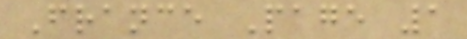France Page 1
